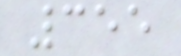355
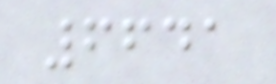6641
